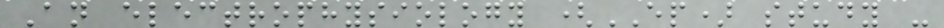An electrophysiology (EP) study -
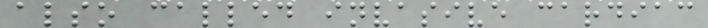also called invasive cardiac
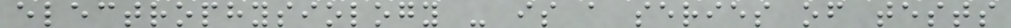electrophysiology - is a series of tests
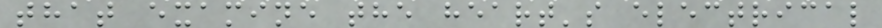that examine the heart's electrical
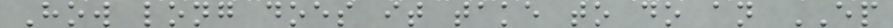How long does it take to do an EP
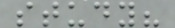study?
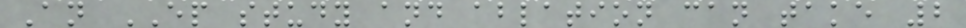An EP study and ablation can take 2
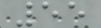55
